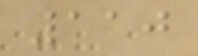110
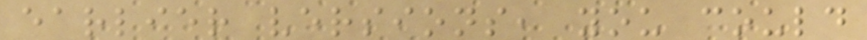earlier versions, you could
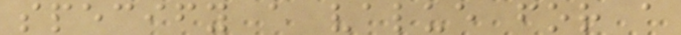specify a value for a
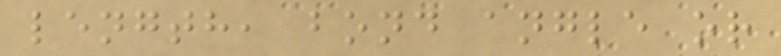length, bond angle or
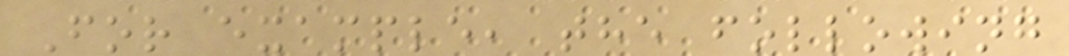For example, the following
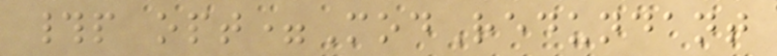#p opt=ModRedundant
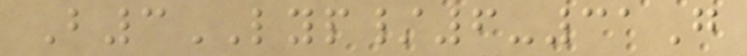B3LYP/6-31G
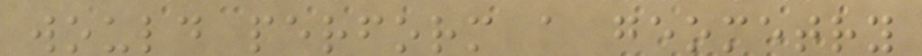would perform a geometry
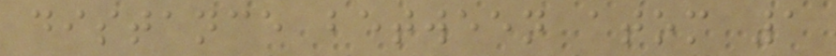distance between atom 1
